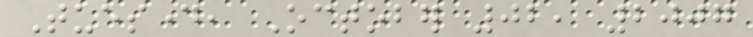Tuesday, October 02, 2007
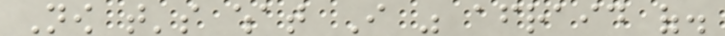Now that's what I was afraid of.
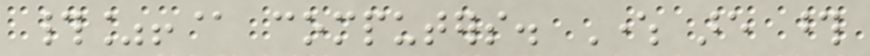#%!@ computers. Where are those
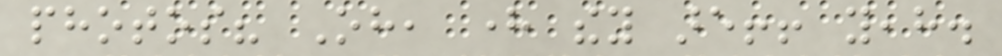photos? Oh, here they are!! yeah.
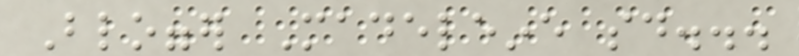Blogger Madeleine said...
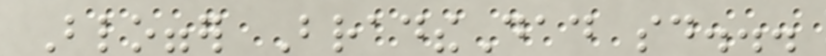Blogger BradtheDad said...
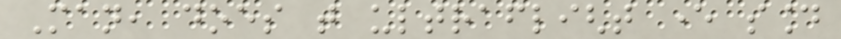Man, does that ultraflight ever sound
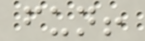fun!
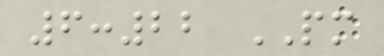6:22 PM
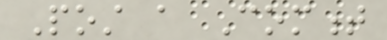Post a Comment
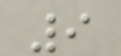9
